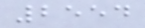2554
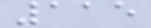115
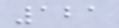121
